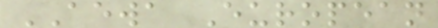AEWA European
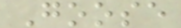Goose
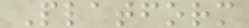Platform
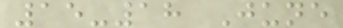15-18 June
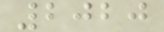2020
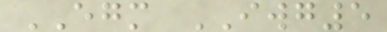EGM IWG5
